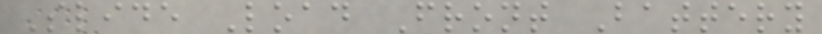Slide Load Front Battery
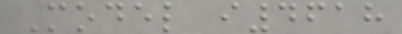Model i4618
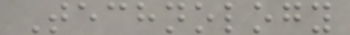Technology
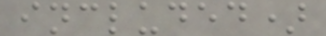included)
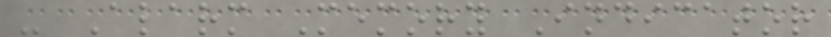- Alarm Memory Indicator
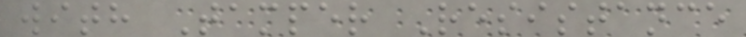with Tamper Resistance
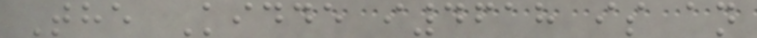The Kidde i4618 is an
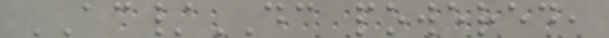AC/DC powered,
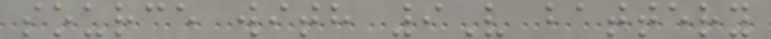source with 9V battery
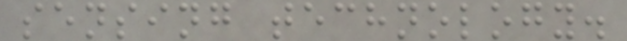sensing technology.
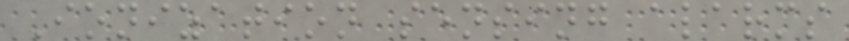Ionization sensing alarms
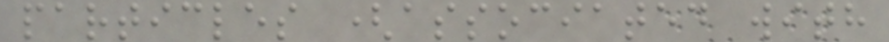particles (associated with
